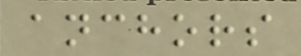anchors
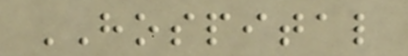HOSPITAL
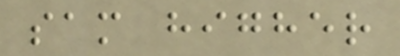sam higher
